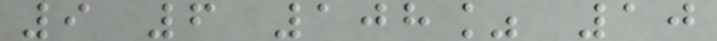9 6 108% 10
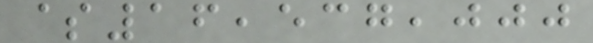$16,537,000
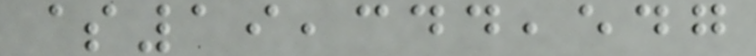$19,344,547
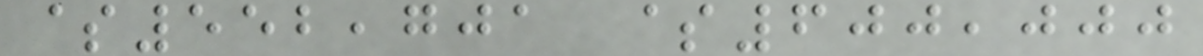$552,701 $600,000
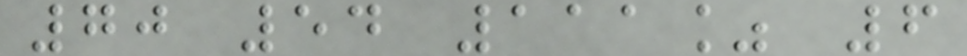70 54 111% 6
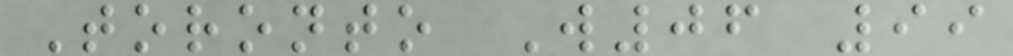Toronto W06 99
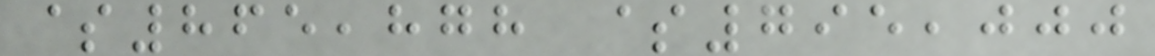$865,878 $795,000
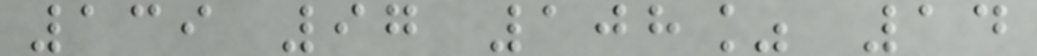139 97 108% 14
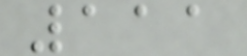111
